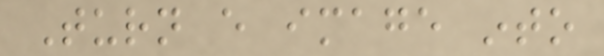Turn every image into
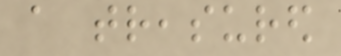a treasured
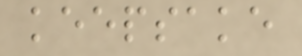keepsake
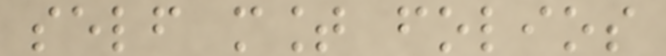self mount folios
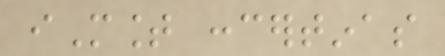iMount concertinas
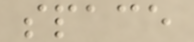space
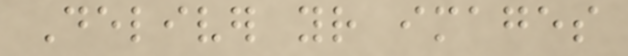Deliver your images
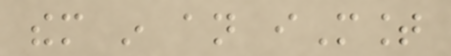them in an iMount
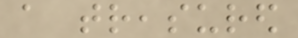a treasured
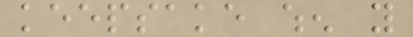keepsake when you
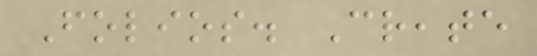Folios. Create
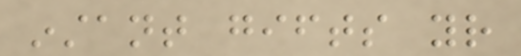instant gifts your
